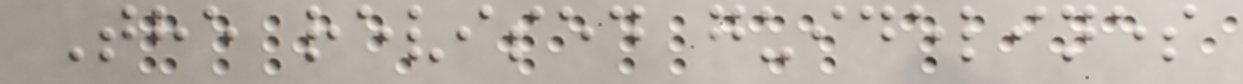The revised guidelines
